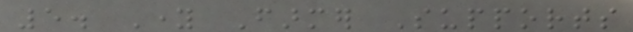5. Young Farmer Supports
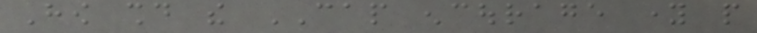How should the CAP encourage young people
